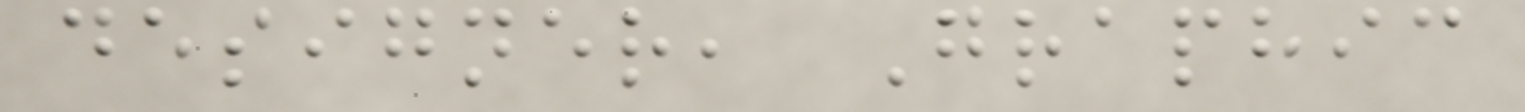designer, Graphic
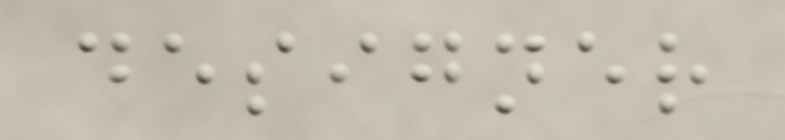designer
